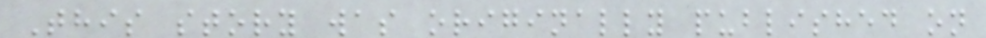This story was originally published on
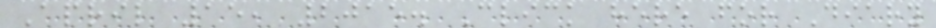April 15, 2015. Click here for Diary
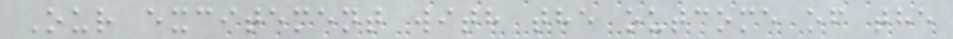Our excitement with the outcome of the
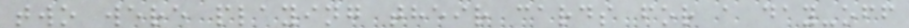two were playing their cards for a day-off
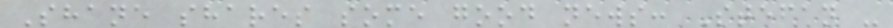Shane shares some good news: Stefan -
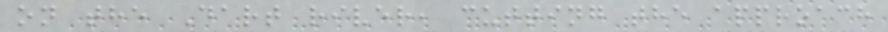on the Dart river, cutting the approach
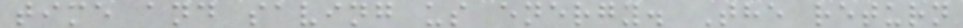time and saving us energy. The return
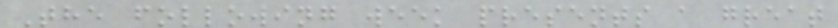The following week presents a great
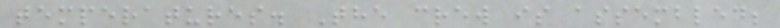temperatures. The crew is assembled;
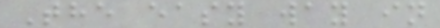The easy way in
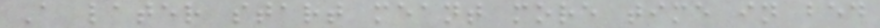A later start meant more time in bed
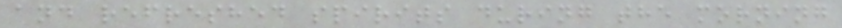and refreshed spirits during the morning
